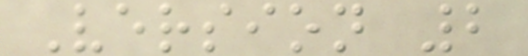Version 2
